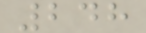248
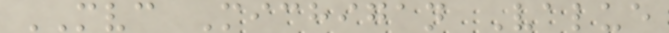MVC Michigan Value
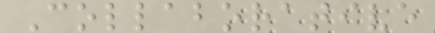Collaborative
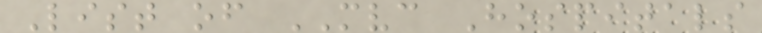List of MVC Hospitals
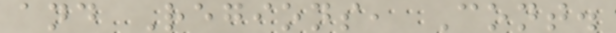and Regions, Cont.
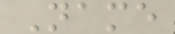Name
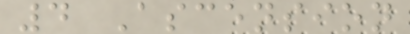4 Ascension
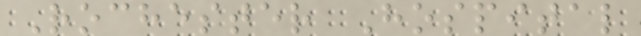Rochester Hospital
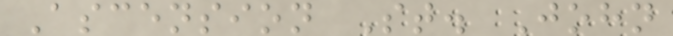Ascension St. John
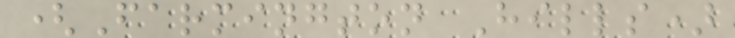(Farmington Hills)
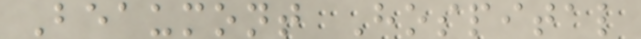Beaumont Hospital
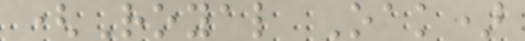(Royal Oak)
